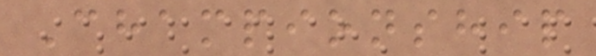Championship
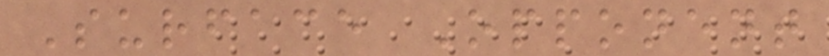Surface Opponent
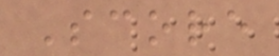Score
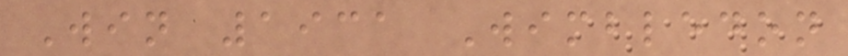Win 1931 Wimbledon
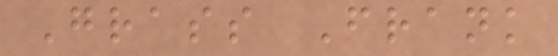Grass Frank
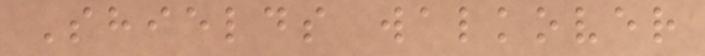Shields walkover
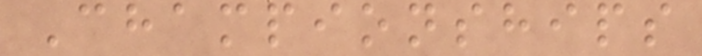Championships
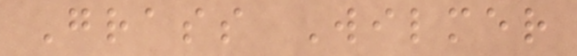Grass Wilmer
